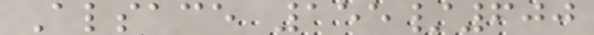Alsace 155/600
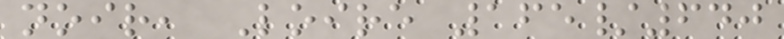noir, Loire 165/640
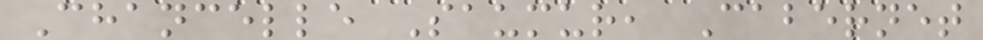Chancelle Saumur, Cabernet
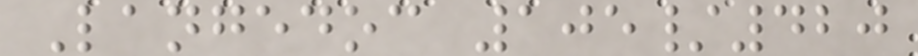Langedoc 105/420
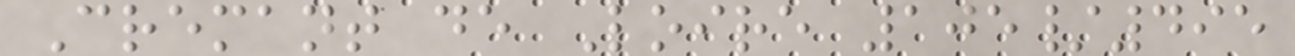Cremant de Loire 105/495
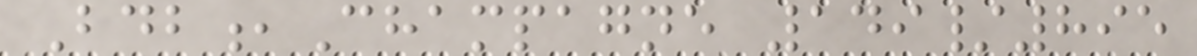Bdb,Champagne 149/895
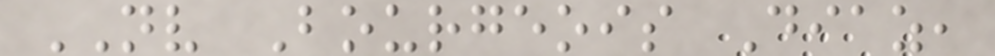NV Bourgeois Diaz,
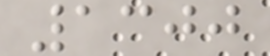1300
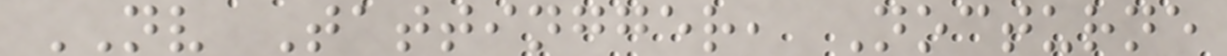NV Tattingger, Nocturne
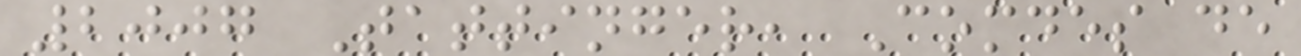2007 Tattinger, Comdes de
